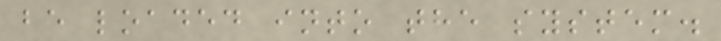be loaded into the system.
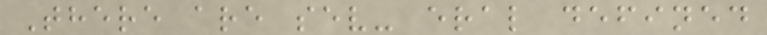There are sev- eral defined
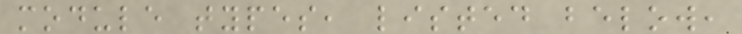module types, listed below,
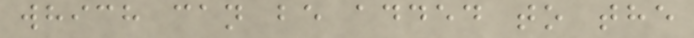which can be added to the
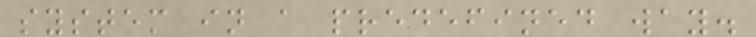system in a predefined way.
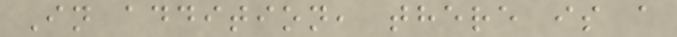In addition, there is a
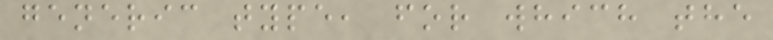generic type, for which the
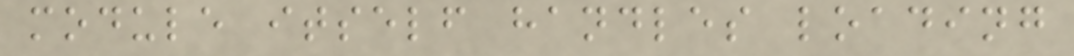module itself handles loading
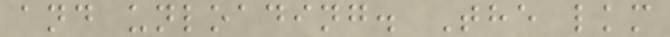and unloading. The lkm
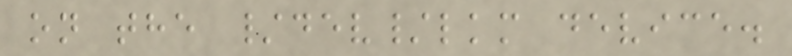on the /dev/lkm device.
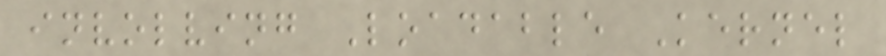involving Loadable Kernel
